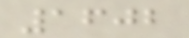1602
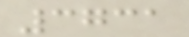3731
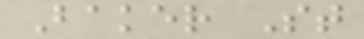Baker St
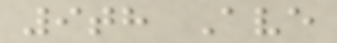9th Ave
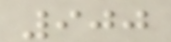900
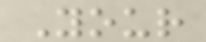Your
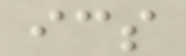ics
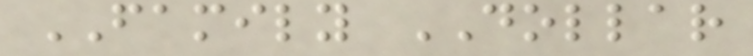FAMILY DOLLAR
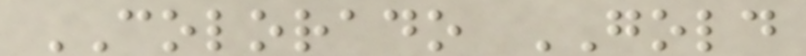COLORADO GOLD
